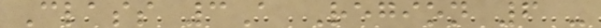Class 3A Region 6 -
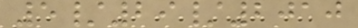5/29/2010
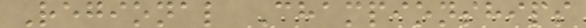Regional Championships
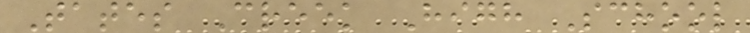Tates Creek High School
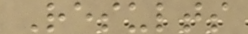Results
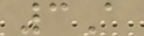3A
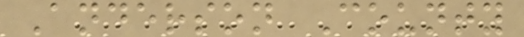Anderson County
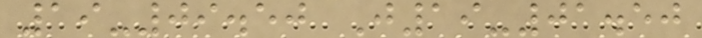19-09.50 J19-01.50
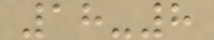18-8
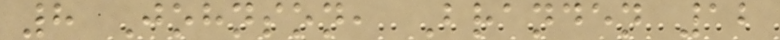8 Johnson, Branden 12
